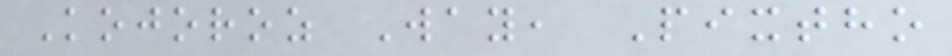Kojoroz Way, Pixtho
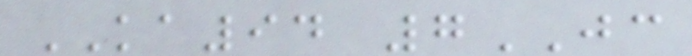KA94 7JC
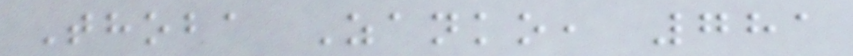Thoba Zanko, 781
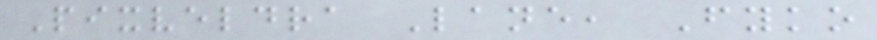Pixveldra Lane, Fyko
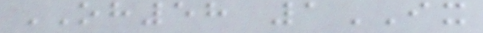OH58 1IX
